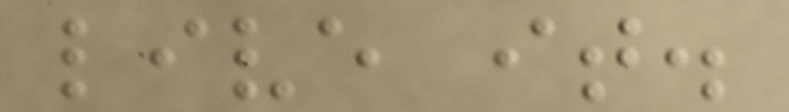live it.
